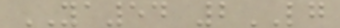YA54 2LG
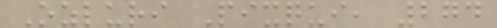Ozluri Pixqui, 274
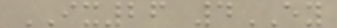IX26 4EY
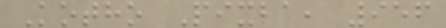Kotho Pixba, 956
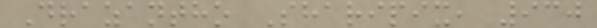Drazantho Sharipix, 930
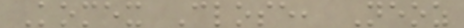Komex Close, Neoz
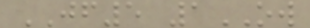JF5 1OW
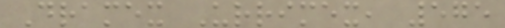Dramex Urrimex, 575
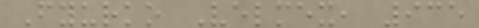Fyurko Velmex, 935
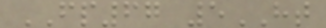FP67 5HT
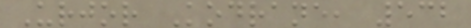Urjor Kodrane, 532
